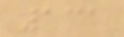131
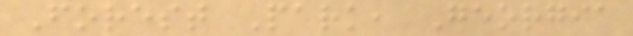Forest Park, Georgia
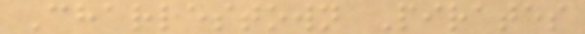Charlestown Pirates
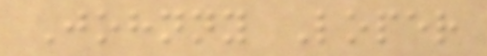Johnny Loper
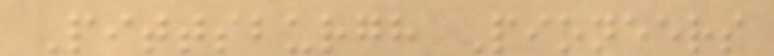Pittsburgh Pioneers
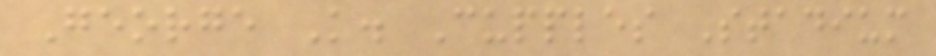George K. Cupples Stadium
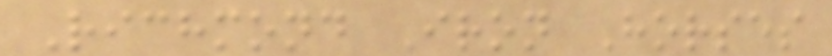Richmond Iron Horses
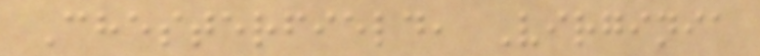Chesterfield, Virginia
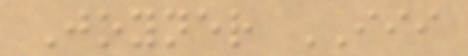Joyner III
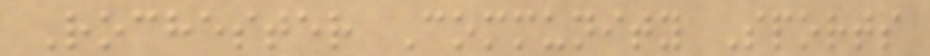Rochester Community Sports
